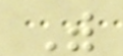With
